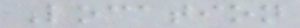Location
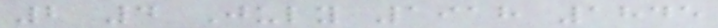2 4 July 1918 1845
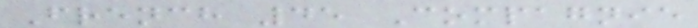French 45 Compagnie
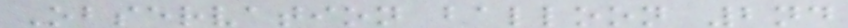Observation balloon 2nd
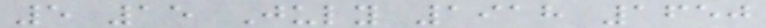5 15 July 1918 1650
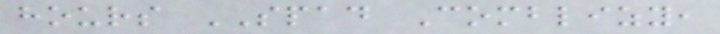hours SPAD Comblizy,
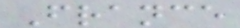France
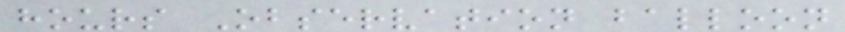hours Observation balloon
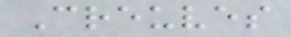Creuves
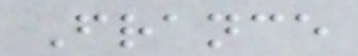France
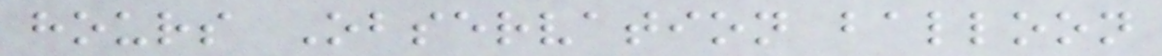hours Observation balloon
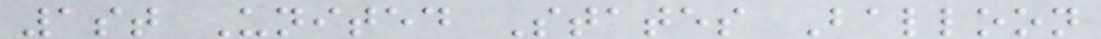1st United States Balloon
